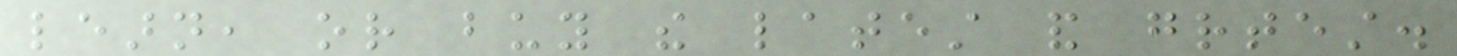learn, or buy the latest and greatest.
